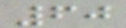60
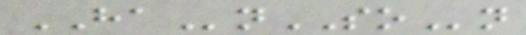HAnSOn
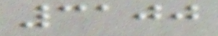3100
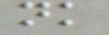nk
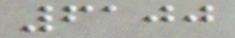6100
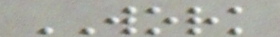WORK
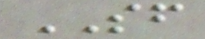SF
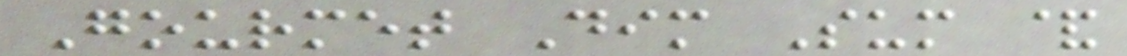Gourmet Dim Sum &
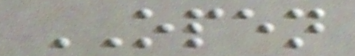OPEN
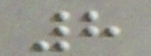8
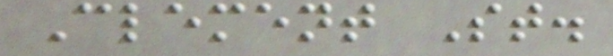Clement St.
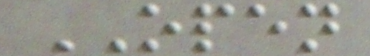OPEN
